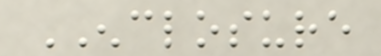ENCLOSURE
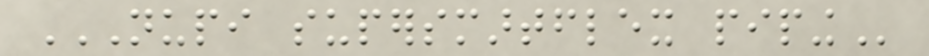NUPI SUPERSMARTFLEX PIPING
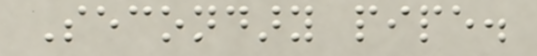Secondary pipe.
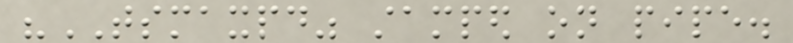"TSMAXPD" stamped on pipe.
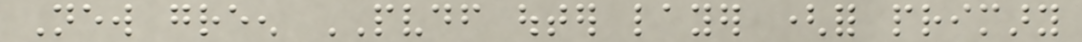New green PVDF outer layer (for primary
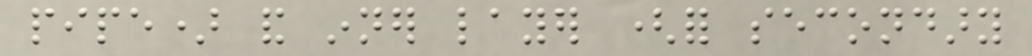pipe) and inner layer (for secondary
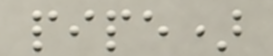pipe)
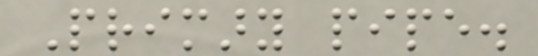Primary pipe.
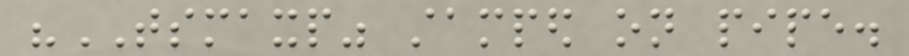"TSMAXP" stamped on pipe.
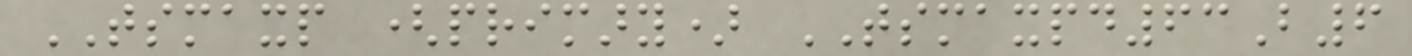TSMAXP (primary) TSMAXPD63B6
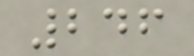246
